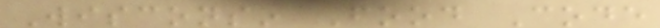Wisconsin Food Code
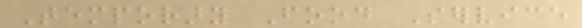Temporary Food Service
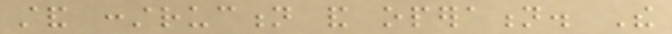stand construction and operation. The
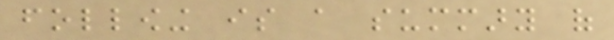following is a summary of
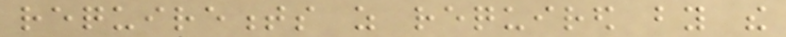requirements as required by the
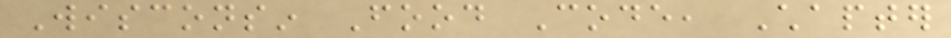Wisconsin Food Code, Chapter
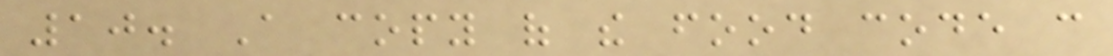10. A copy of the food code can
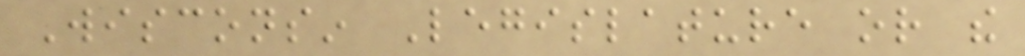Wisconsin Legislature or the
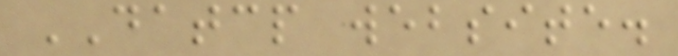DATCP website.
